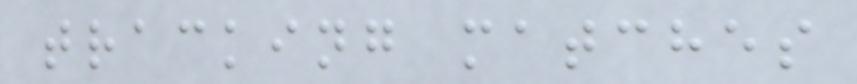tracking matches
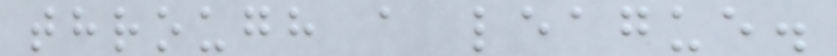through a league.
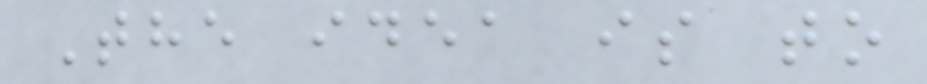The idea is to
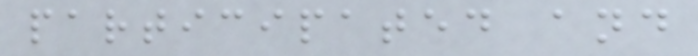participated and
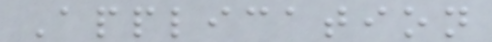Application
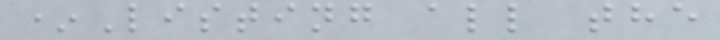*Listing all the
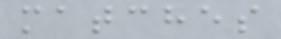matches
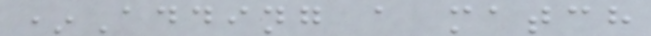*Adding a match
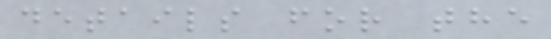details for the
